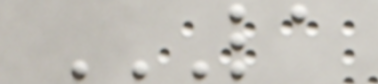LA
